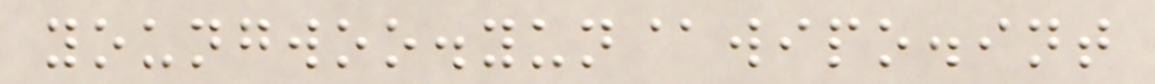youngwoo.yun@wipo.int
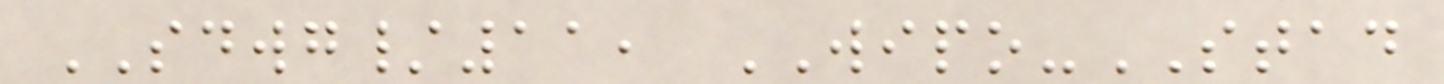SDWG/11, WIPO-STAD
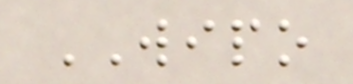WIPO
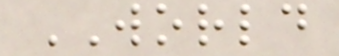WORLD
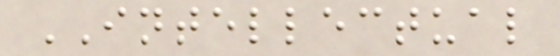INTELLECTUAL
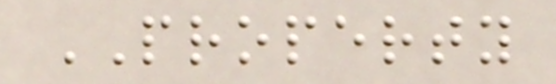PROPERTY
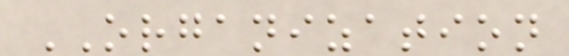ORGANIZATION
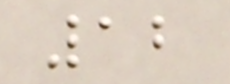12
